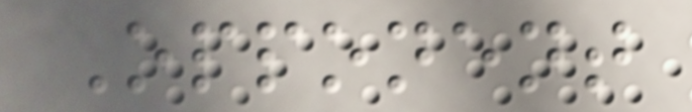Opponent
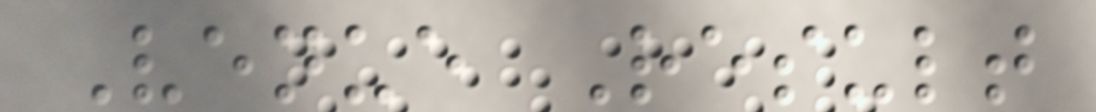Venue Result
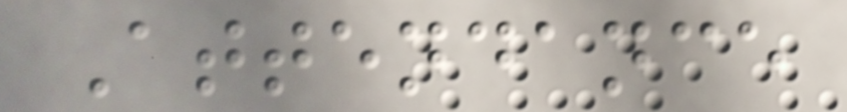Attendance
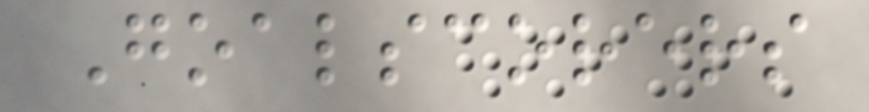Goalscorers
